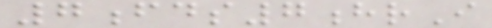7fds7hrI
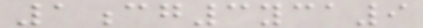1cg3yca9
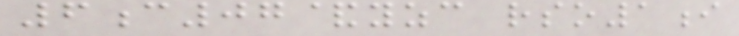6c07&yzc rso1i
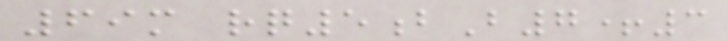69m rq5bB7+3
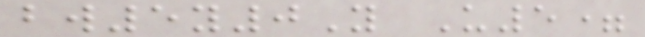bw5y0Y U5=
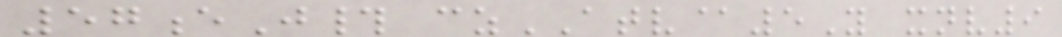57eJ# czATV@5Y xnv9
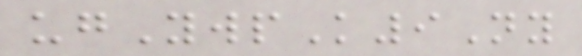ugYwpK9Ny
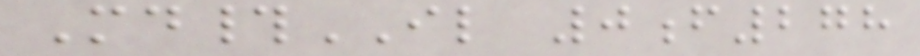Md#IL 0f278
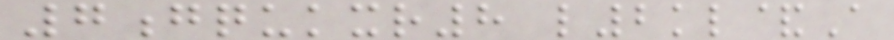7gqukxr8 l2kl&A
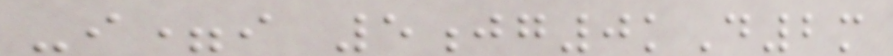-i=i 5jg0kD2m
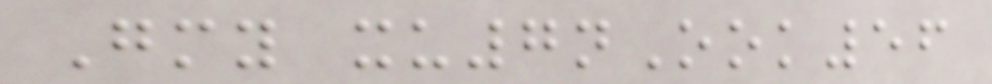Gmy xu7nOok56
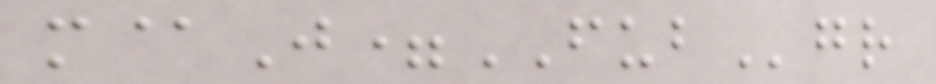m@J=FUBgr
